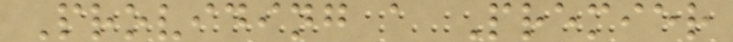Providing a Premier
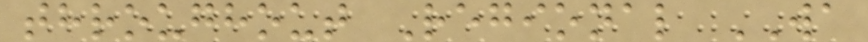throughout Regional WA
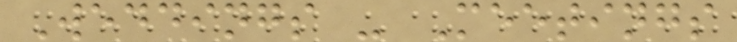Weddings - Meetings
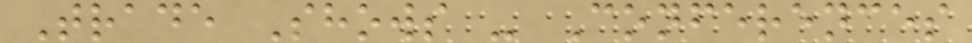Trade Shows - Conferences
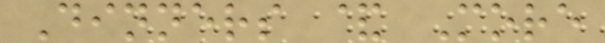Dinners & More
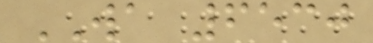WA 6530
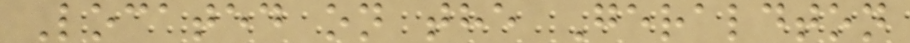Located on the Geraldton
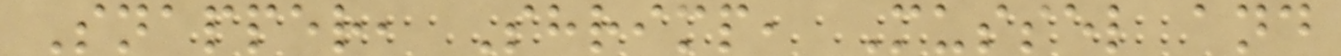Snapper, Shrimp, Mussel and
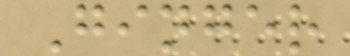Ginger
